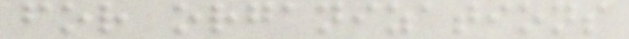for organizations
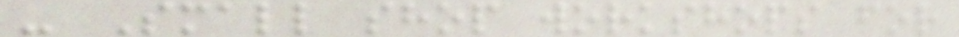- Small shop workshops for
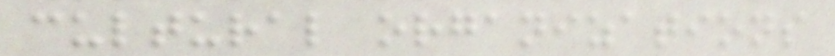cultural organizations
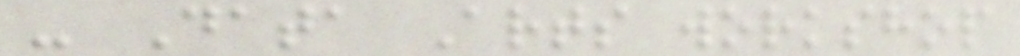- Data Arts workshop
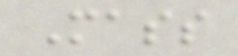Mass
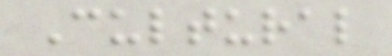Cultural
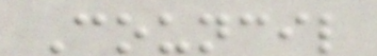Council
